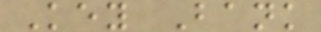Key Bank
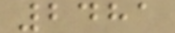2481
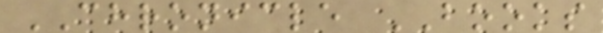CHRONICLE BOOKS
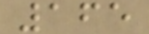165
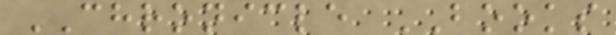CHRONICLE BOOKS
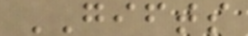GIFTS
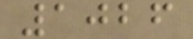1026
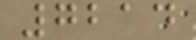7214
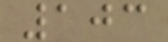103
